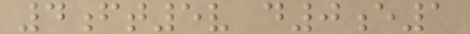4ft5v d0e1
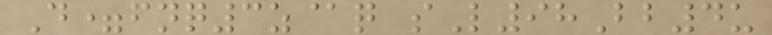D=fnq3z@q sL98Bb4u
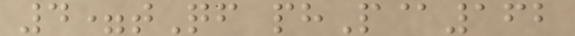4=tQf phP@162
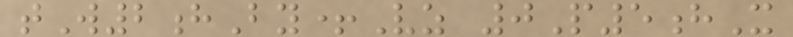tW2hBy+Vz 0P5hX
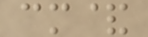cm&
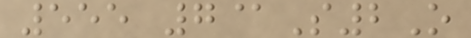555 7@S2O
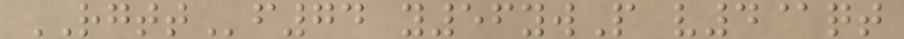RGTTf74 y56ywP v4@qt
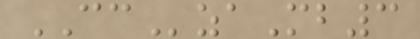CCzaMb3
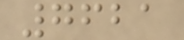7621
